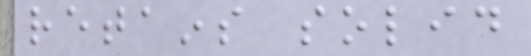retains solid
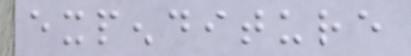expenditure
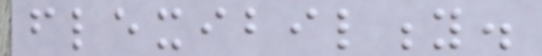flexibility.
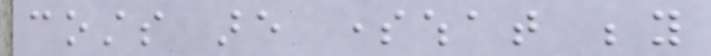costs are somewhat beyond
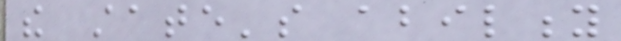the state's ability
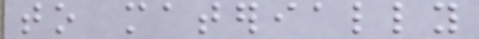to materially
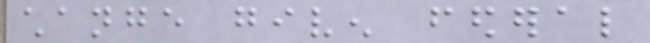change given federal
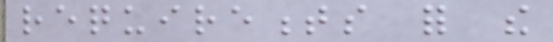requirements for the
